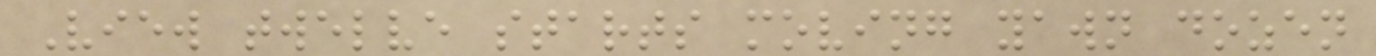View twelve starts moving yawn dozen
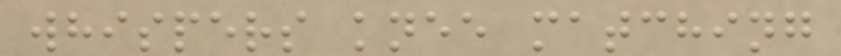whispers knee matching
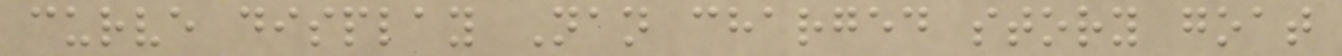curve display Nan charged story goat
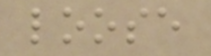loose
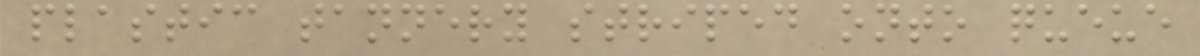plastic tannery striped onto queue
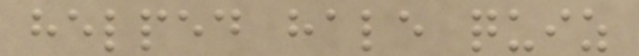helped hale quiz
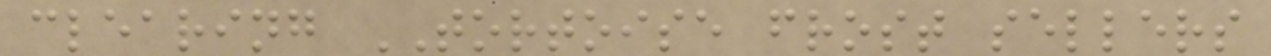clearing TORTOISE frost sellers
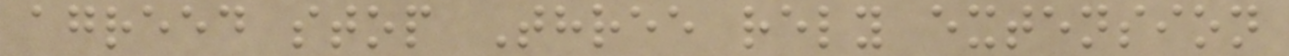agreed stop Three rely extension
